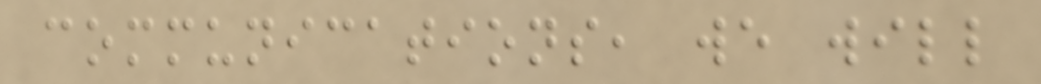communications, we will
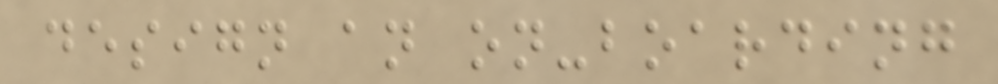design an on-boarding
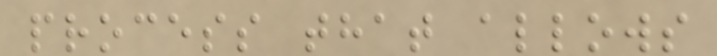process that allows
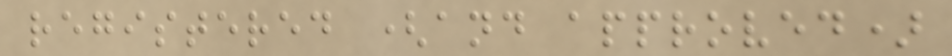registered (and approved)
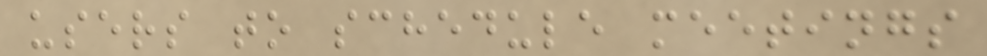users to schedule meetings
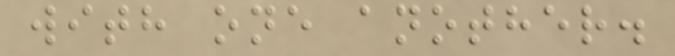with one another.
